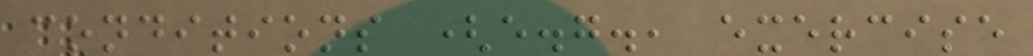conditions (e.g., exercise
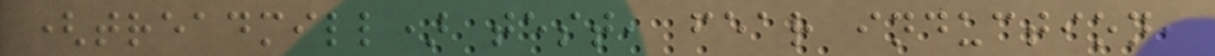(treadmill) test, fear induction,
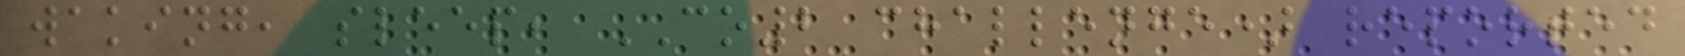waking, sleep, CO2 challenge) reported
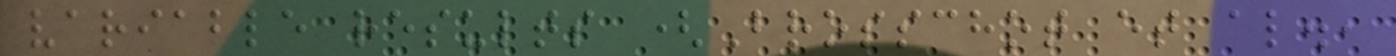variable results (Brosschot et al.,
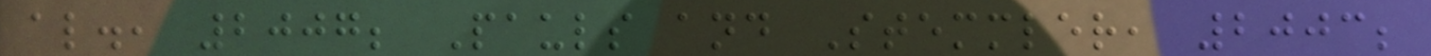al., 2007; Pauls and Stemmler, 2003;
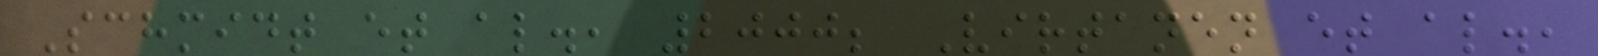Schmidt et al., 2000; Virtanen et al.,
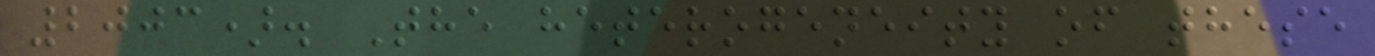2003). The heterogeneity of these
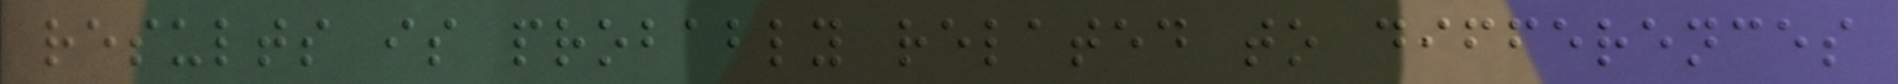results is probably related to differences
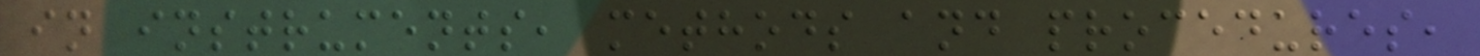in instruments, methods and procedures,
